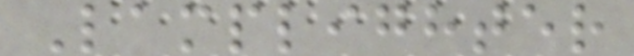Lamplighter
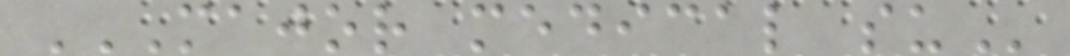MAJOR MEDICAL SU
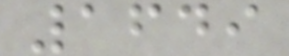1649
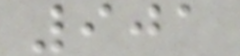901
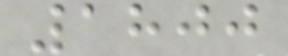1800
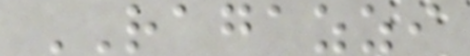RAGAZZI
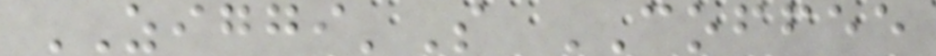ZIGGI'S COFFEE
